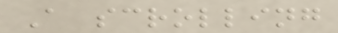A scrolling
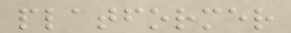platformer
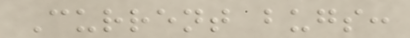Current bugs:
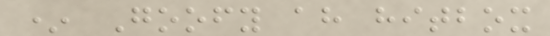* Goofy ah hitbox
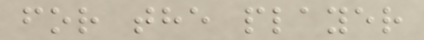for the player
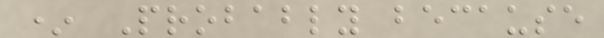* Probably because
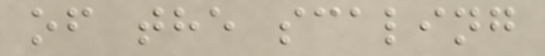of the scaling
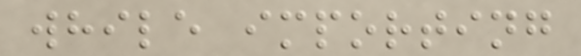while importing
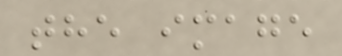the image
